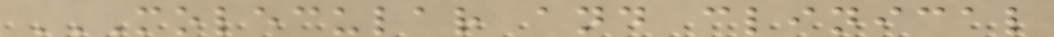MOLECULAR AND CLINICAL
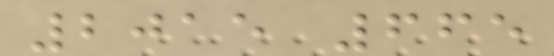2015 665
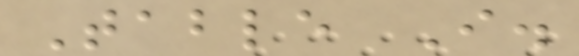Table I.
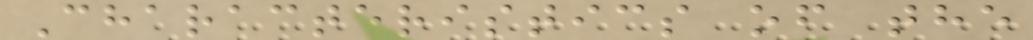Characteristics of the
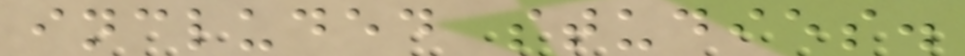included studies.
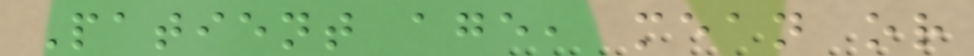Patient age, mean or
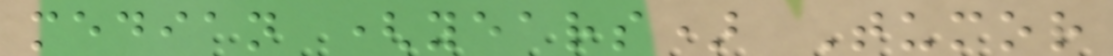median (years) Tumor
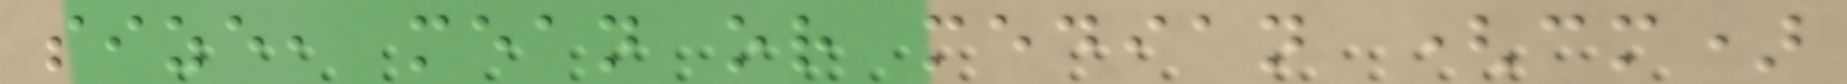size, mean or median (cm)
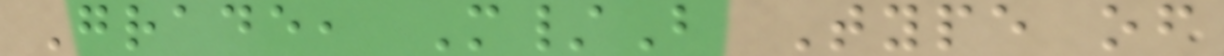Grade, M/B Type of
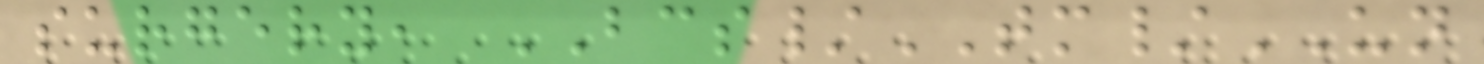surgery, BCS/TM/UN
